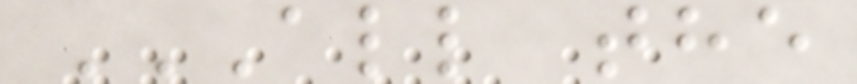ALL THE
